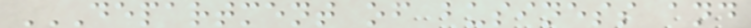DEPARTMENT OF BUSINESS AND
